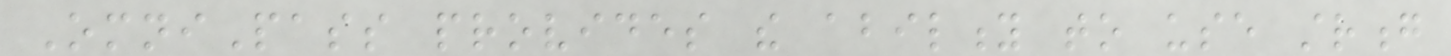OmniPass provides the ability to use strong
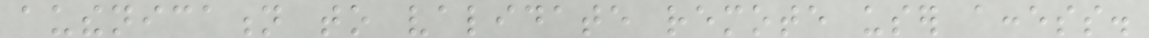authenication to validate remote user access.
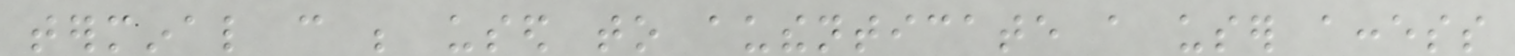terminal can be used to authenticate a user access
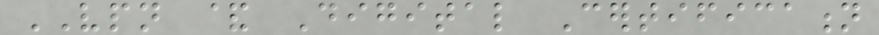VPN & Digital Certification
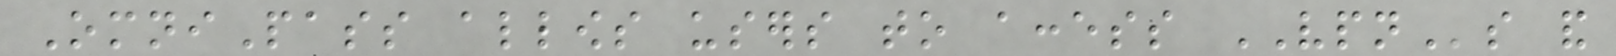OmniPass allows users to access VPNs and
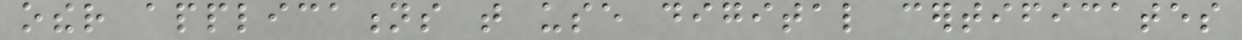other applications that use digital certificates
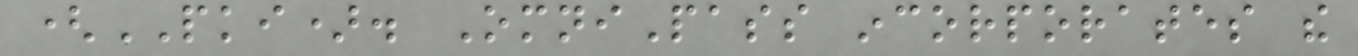(PKI). OmniPass incorporates the
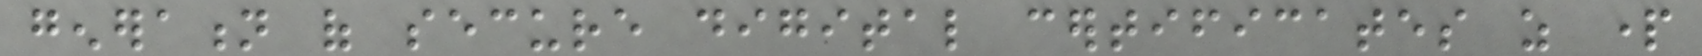generation of secure digital certificates as part
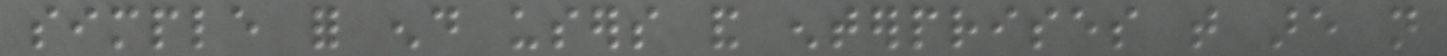simple for end users and enterprises that are not
